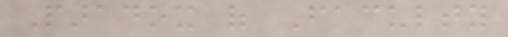Paradox of Faculty
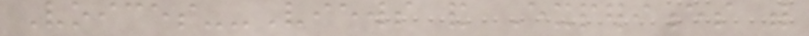Voices--Views and Experiences with
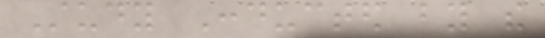Study Conducted by the
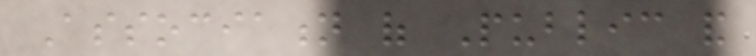Association of Public and
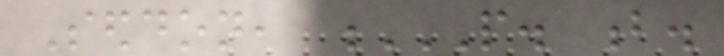Seddon, P. B.
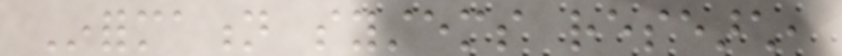Information systems research,
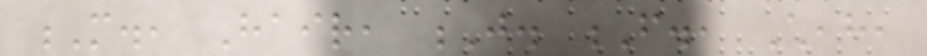M., Hair, J. F., Cheah,
